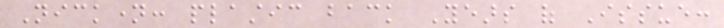Nickname: plastic back Years of Issue:
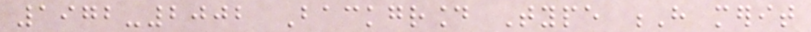1972-2002 Background Type H merit
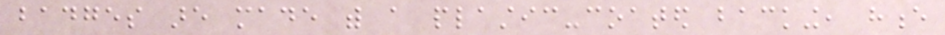badges are made with a plastic-coated backing, hence
